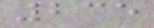235
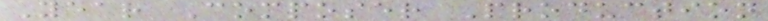Year Composer Production
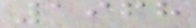1968
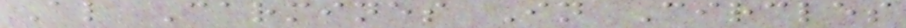Al Carmines In Circles
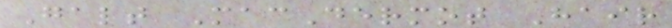Galt MacDermot Hair
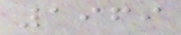1969
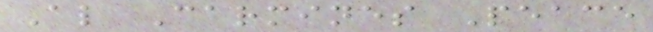Al Carmines Peace
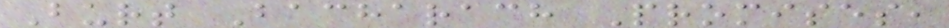Burt Bacharach Promises,
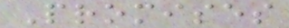Promises
